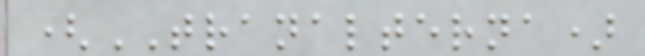(TRANALTERNA)
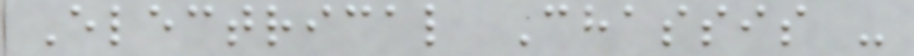Electrical Chassis -
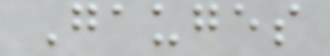Gauges
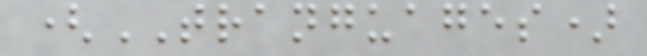(TRANGUAGES)
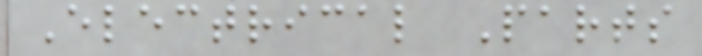Electrical Parts
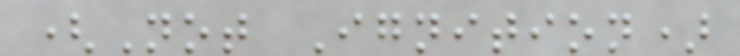(Not Ignition)
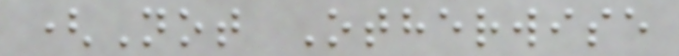(Not Otherwise
